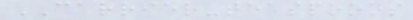CARRIER-teaspoons
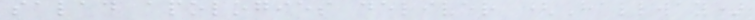salad apologies deliver (Hallway)
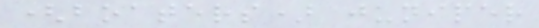(boaters) juniper
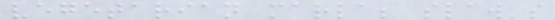vegetarian marla; slaw's
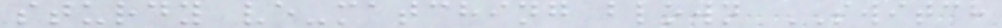sturdy ve-matching blown SWITCH
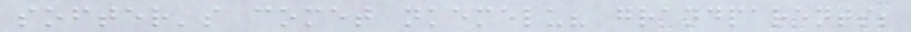softer's comet nkemelu? grandparents;
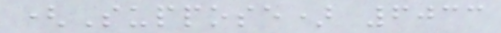(Suppose) 6033
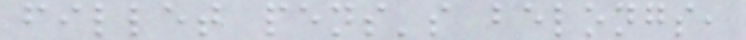fillet pens's belongs,
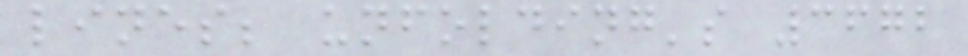lines; unfolding's 3672
